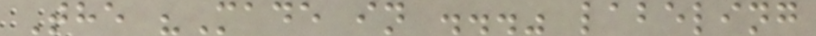The "Made in ..." labeling
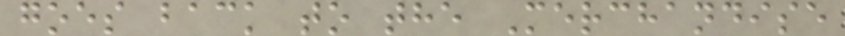goes back to the Merchandise
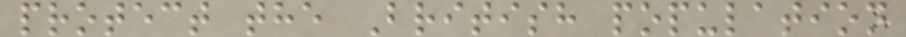protect the British population
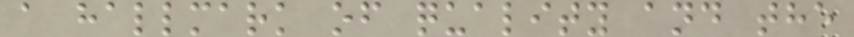a hallmark of quality and the
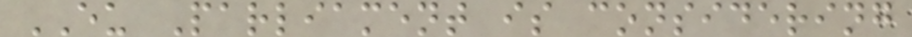EU Parliament is considering
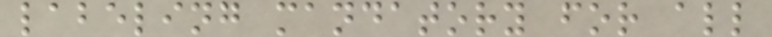labeling mandatory for all
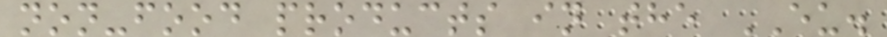non-food products in the EU.
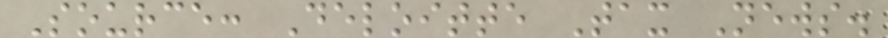Source: Deloitte Tax News.
